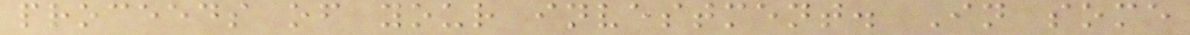proceeds of your investment. In some
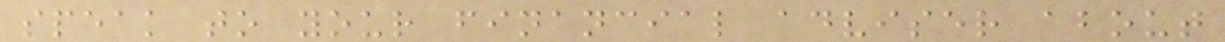speak to your financial adviser about
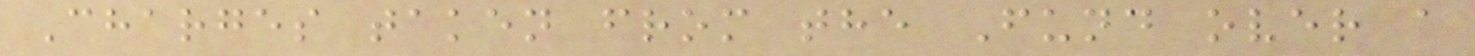Charges taken from the Fund over a
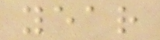year
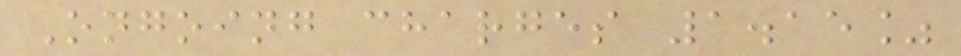Ongoing charges 1.15%
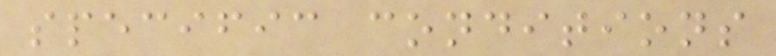specific conditions
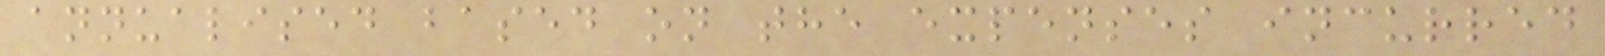annualised based on the expenses incurred
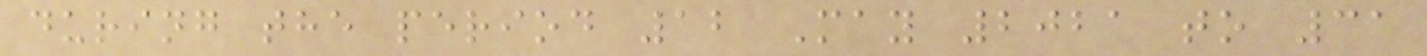during the period 12 May 2021 to 31
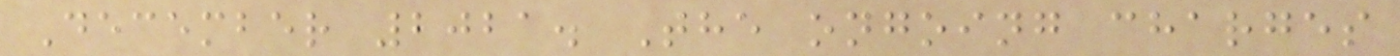December 2021. The ongoing charges
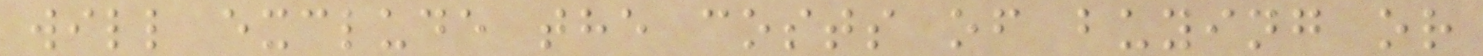will exclude the costs of buying or
